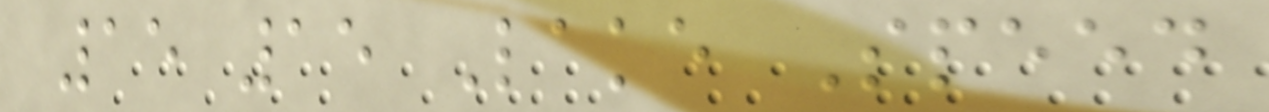15 15 Lake Speed
